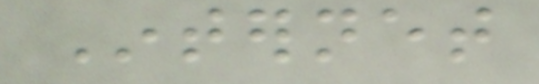Internet
